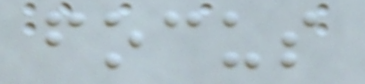focus
